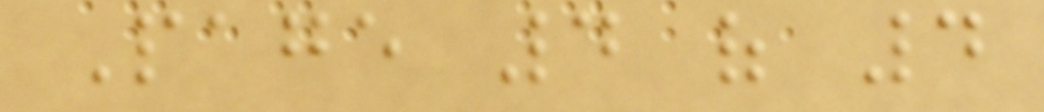Page 4 of 4
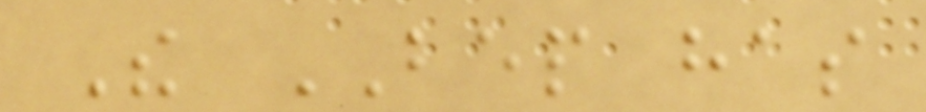The BEP has
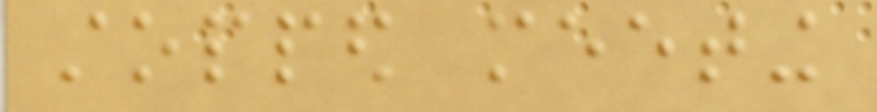stopped meeting
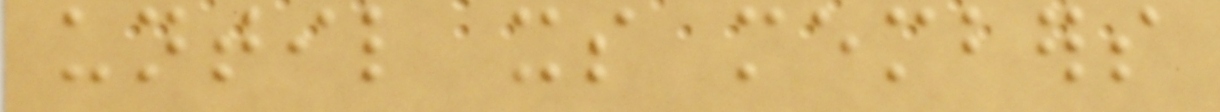until its members
